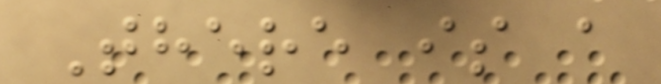There is a
